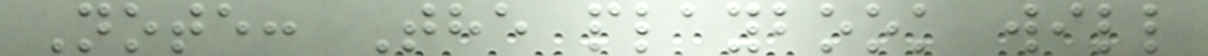Note: The playbook will
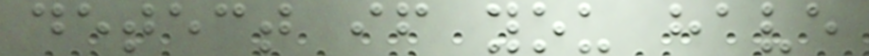detect if you have
